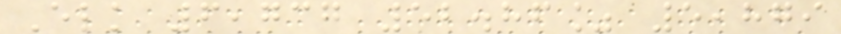Elk 6,737 52.86% 5,879
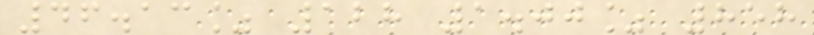46.13% 128 1.00% 858
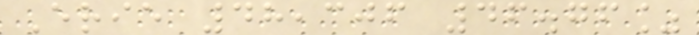Erie 48,306 46.76%
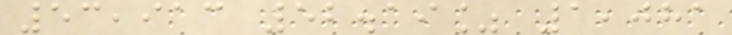53,913 52.19% 1,081
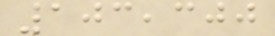103,300
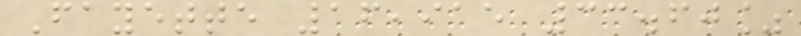Fayette 16,915 33.60%
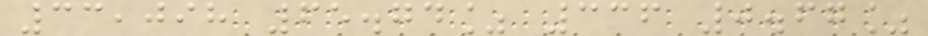33,098 65.74% 336 0.67%
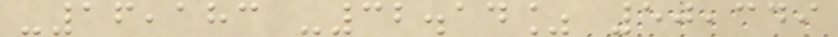-16,183 -32.14% 50,349
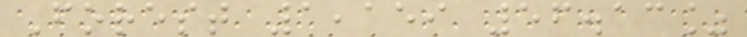Forest 1,159 56.13%
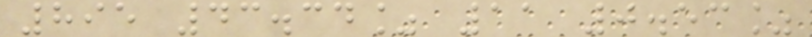895 43.34% 11 0.53%
